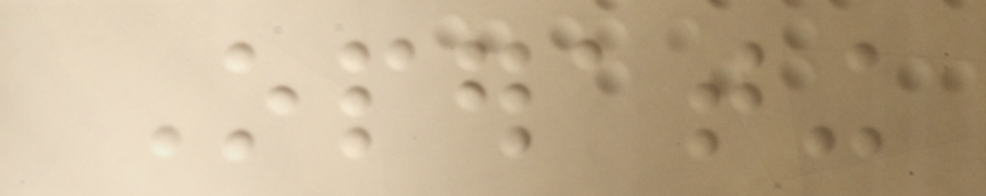Operating
